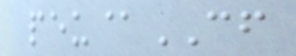peu@CF
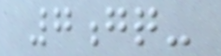7gq-
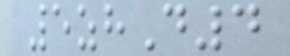5zhD4
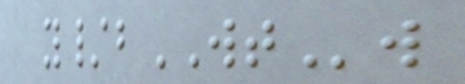y/bWTw
